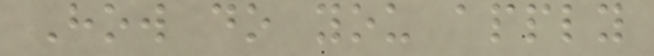How do you apply
